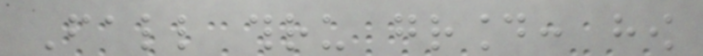Fall thru ground: how
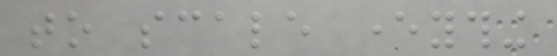to scale everything
